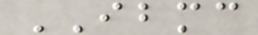IBMC
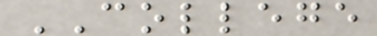COLLEGE
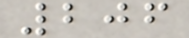206
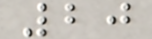20
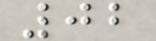02
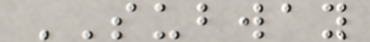SUBWAY
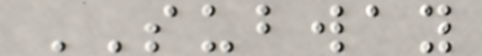SUBWAY
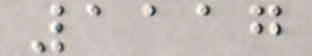1117
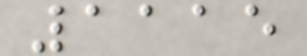1115
